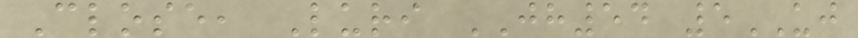Close, Luri JH54 5UJ
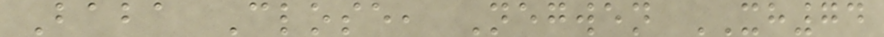Baba Close, Negwen XH74
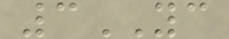3YC
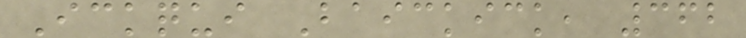Ickqui Baickick, 362
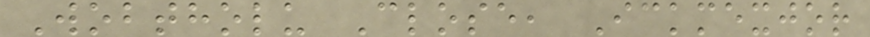Wobtholu Close, Ickmexjor
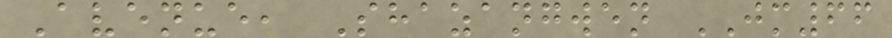Avenue, Shazangwen JM66
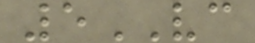5VC
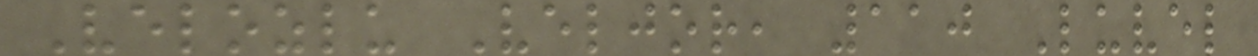Velozlu Veljor, 110 Luvel
